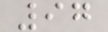97
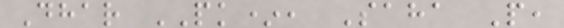Dhar PK*, Saha P,
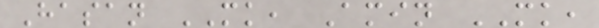Hasan MK, Amin MK,
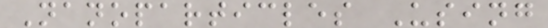Nanoparticles Using
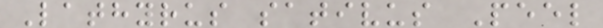Lathyrus sativus Peel
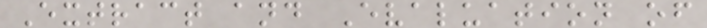Extract and Evaluation of
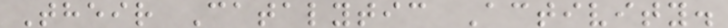Their Catalytic Activity.
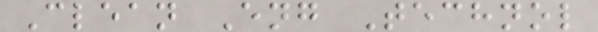Clean Eng Technol
